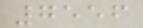7556
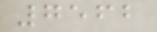7562
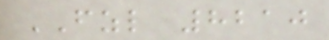FZL 8210
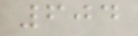604
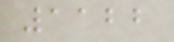1122
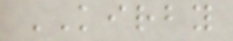KIRBY
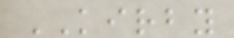KIRBY
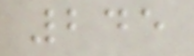245
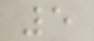5
